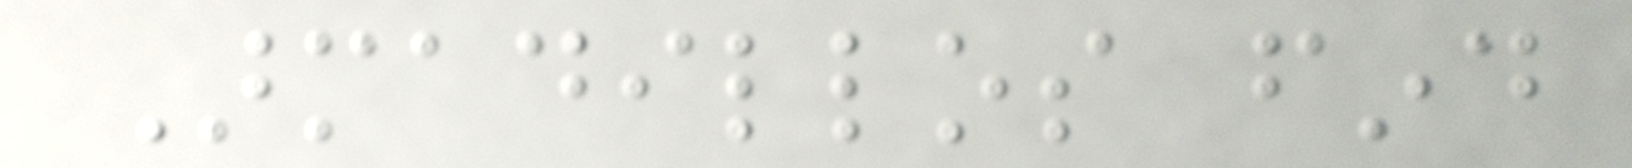Armadillos find
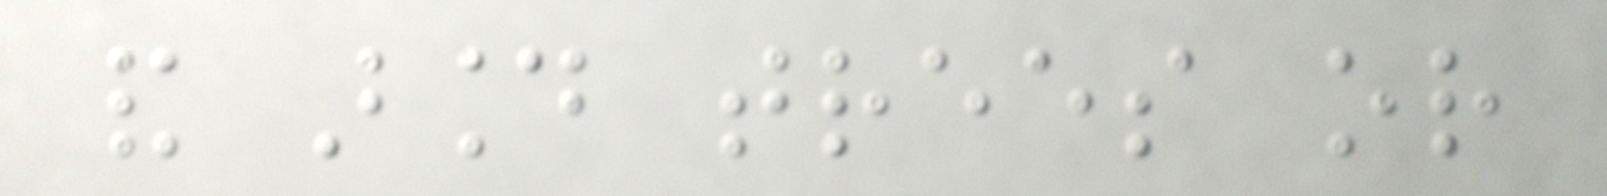and around trees or
